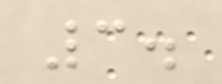3.
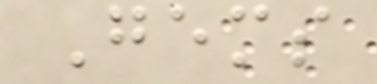Gems
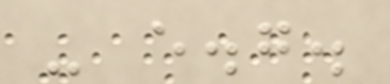- e.g.
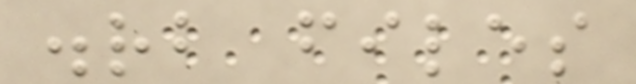.rb files
